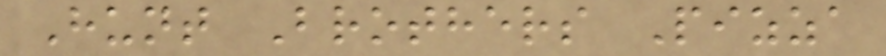Hunt Brothers Pizza
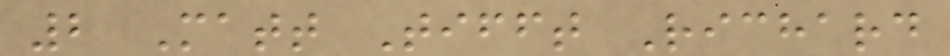2 Matt Tifft Richard
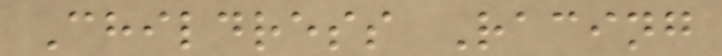Childress Racing
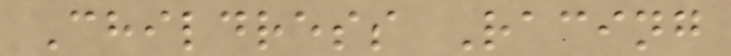Childress Racing
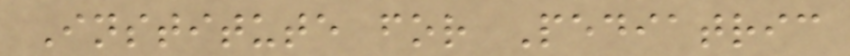Institute for Pediatric
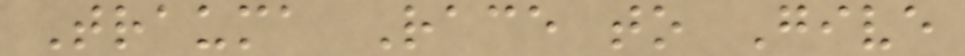Trauma Race to Give
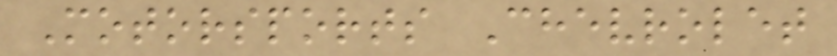Motorsports Chevrolet
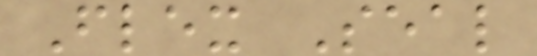Flex Seal
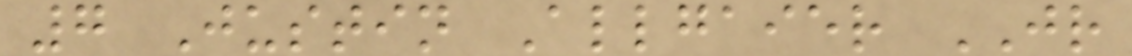7 Justin Allgaier JR
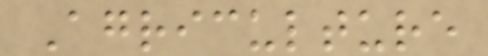Agriculture
